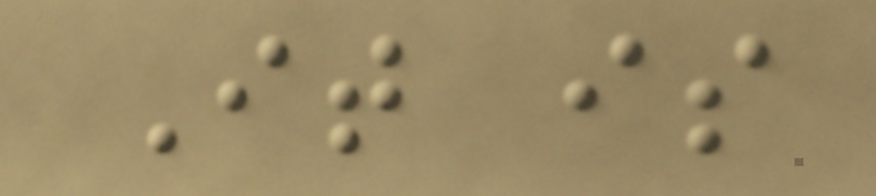It is
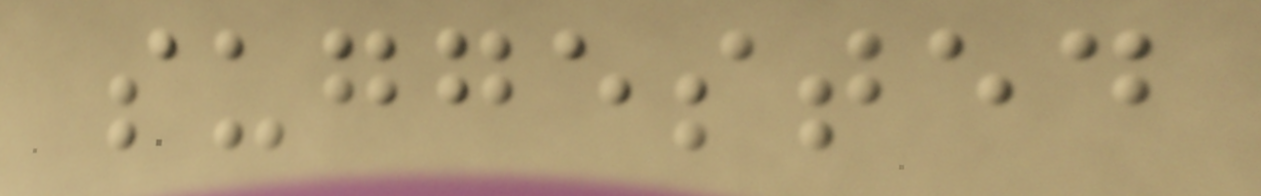suggested
